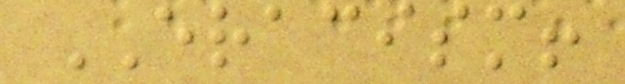ERACISM!
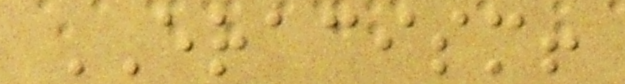ERACISM!
